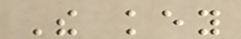The key
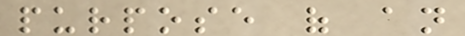purpose of an
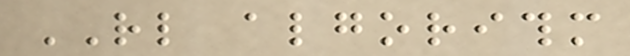RL algorithm
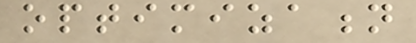optimization
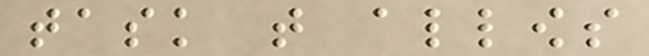task that allows
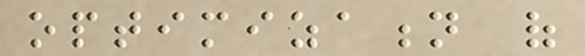optimization of
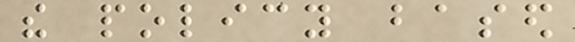the policy based
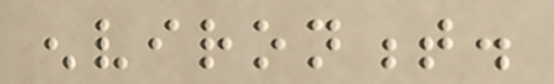environment.
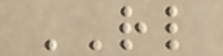RL
